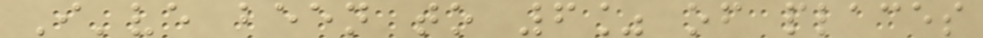I've been to 6% of places
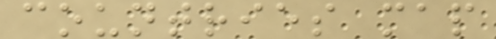countries map
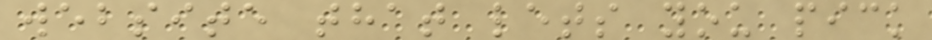website that lets you pick
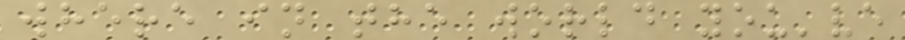where in the world you've
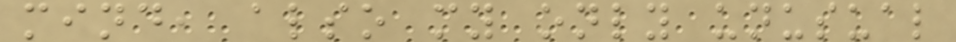mind, also my only unusual
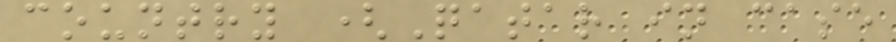country (Qatar in case
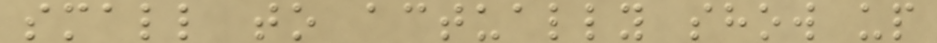small to actually show up
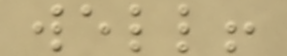well!
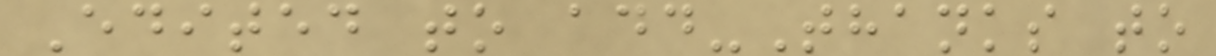Edited to add-Thanks to
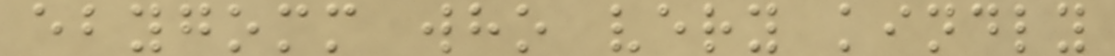ebygomm who very kindly
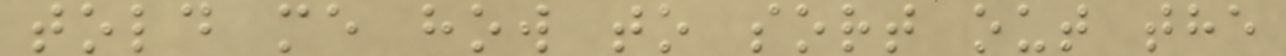told me how to sort out the
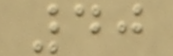40
